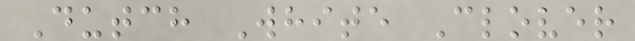Dutch White Clover
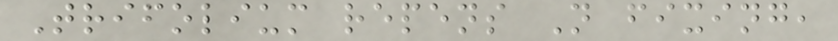Trifolium repens N fixing,
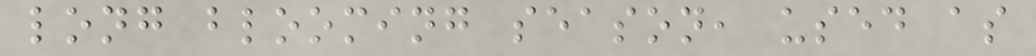long blooming season, used as
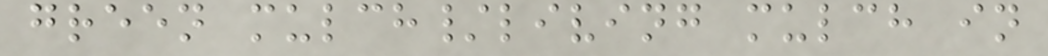green mulch/living mulch in
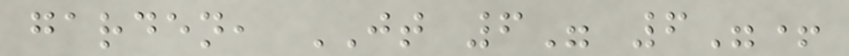garden, JT 6" 6"+
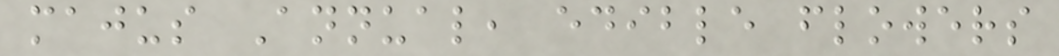majus Annual, edible flowers
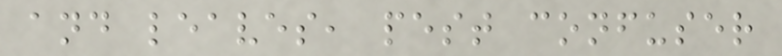and leaves, pest confuser
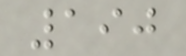190
